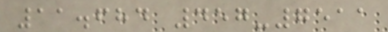11.684 457-7511
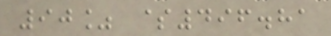90% $496.81
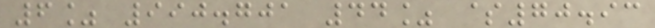6% 990.701 44% $70.93
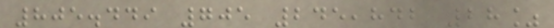805.449 705 245,842 28%
